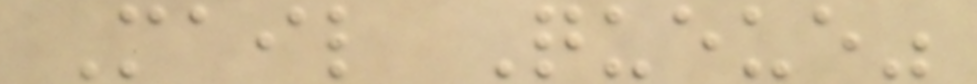Mail Queue"
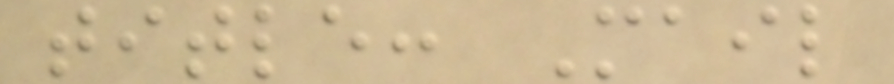title: Mail
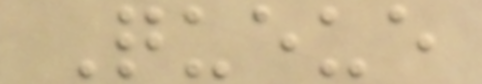Queue
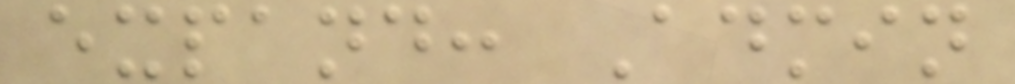expand: Admin
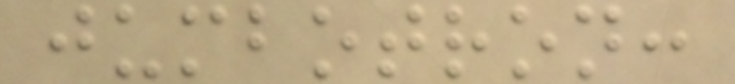jumbotron:
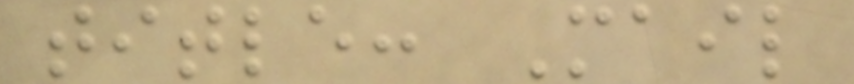title: Mail
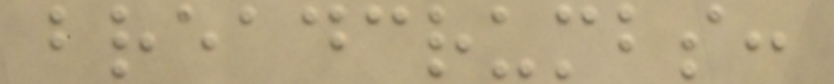breadcrumbs:
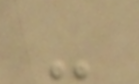-
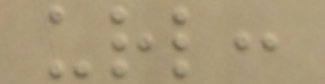url:
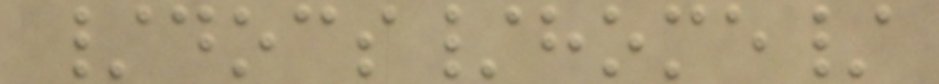/docs/home/
